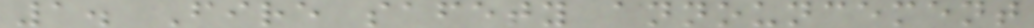1. Fire safety announcement
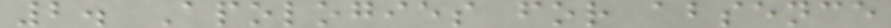2. Apologies for absence
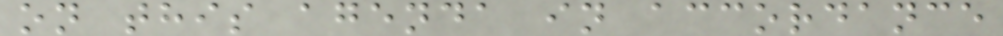on this agenda in accordance
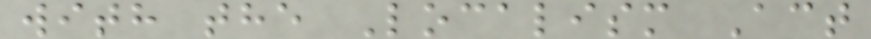with the Localism Act
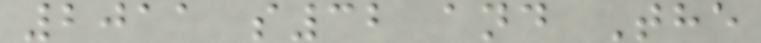2011 s32 and The
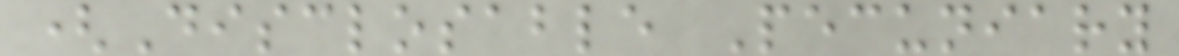(Disclosable Pecuniary
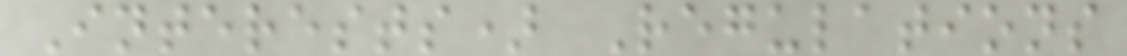Interests) Regulations
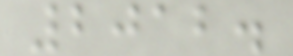2012.
